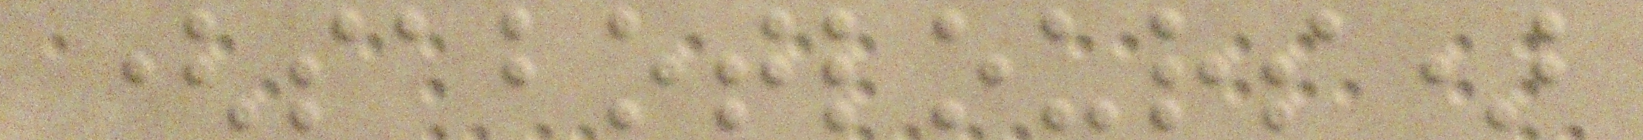(sabotlours)
